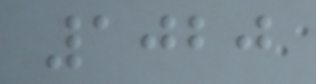1020
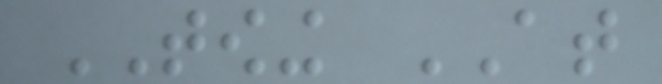TOWING AT
